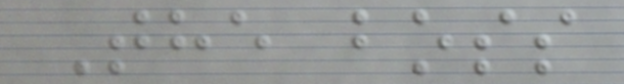The boss
